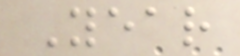Year
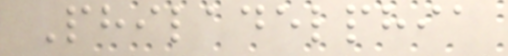Philadelphia
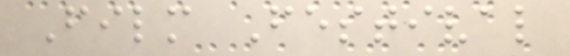Film Festival
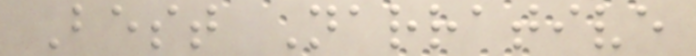Best Narrative
